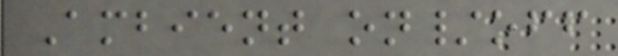Ambient on/off
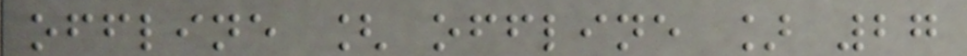offline [ offline ] 27
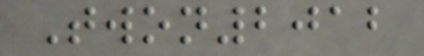Twon2012
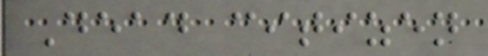Dead citizen
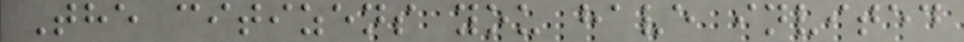The citizens you have invited
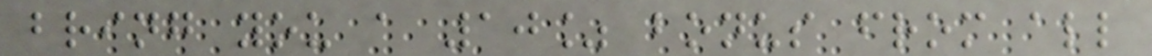bring you a 10% bonus from all
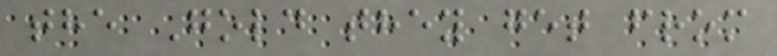the Gold they get from
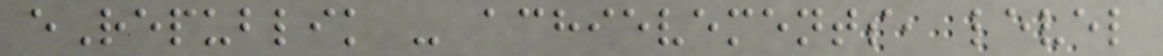eRepublik - achievements, level
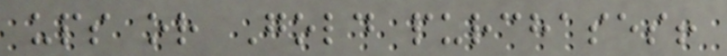ups or Gold purchases!
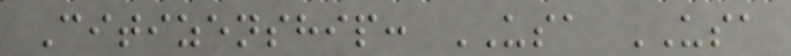Citizenship: USA USA
